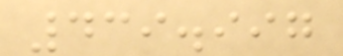439.997
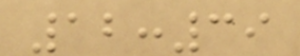12:39
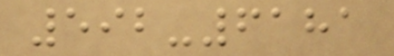592-6181
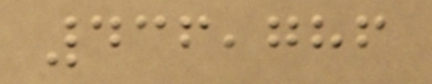436,786
